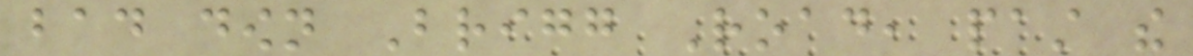bad down Brigg Road, past the
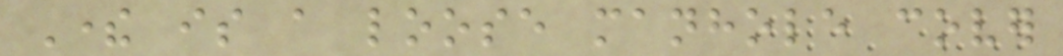There is a loose manhole cover
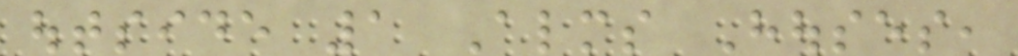outside 1 Alms Houses,
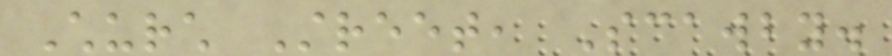Church Street, Scawby.
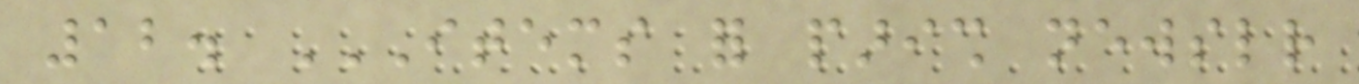12. ITEMS FOR PARISH NEWSLETTER
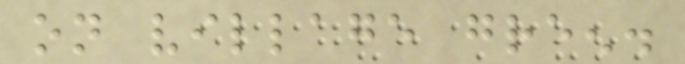on village green.
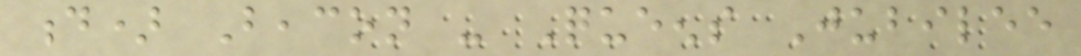d) Beacon - Queens Jubilee
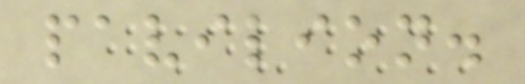pavilion.
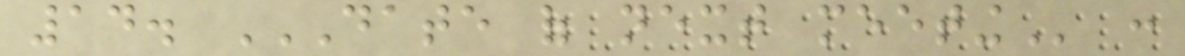14. DATE OF NEXT MEETING :
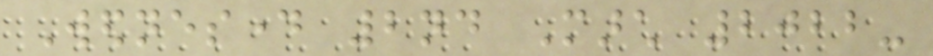Wednesday 2nd March 2022-
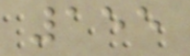155
